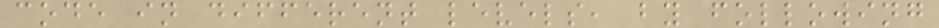code in different levels, by following
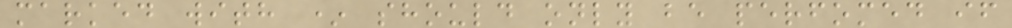marked with * should only be perfomed if
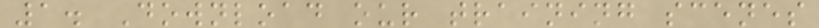1. Download our training scenes
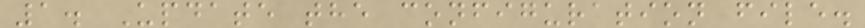1. Update the configuration file.
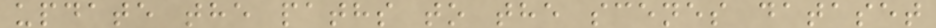update the paths to the scenes dataset
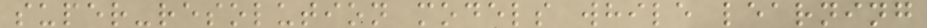super-resolution models while learning
